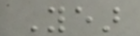Year
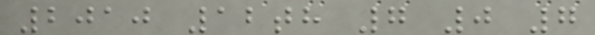2010 12th 7 0 7
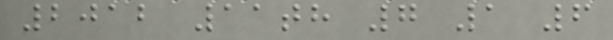2012 11th 7 1 6
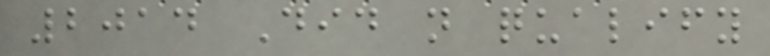2014 Did not qualify
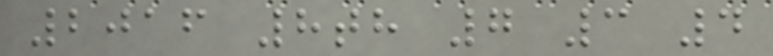2016 8th 7 3 4
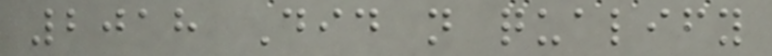2018 Did not qualify
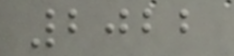2022
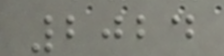2024
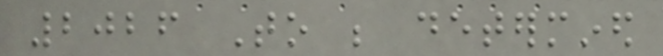2026 To be determined
